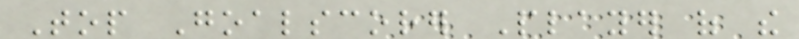Top Goalscorer Player of the
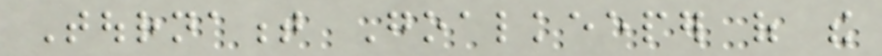Tournament Goalkeeper of the
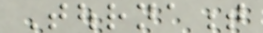Tournament
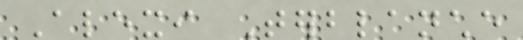Alexi Terblanche
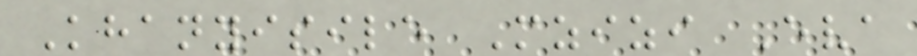Khanyisile Mzizi Eva
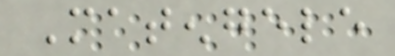Matengele
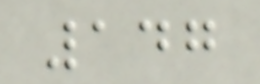147
